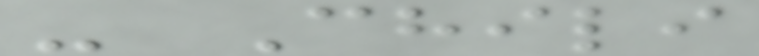- Chili
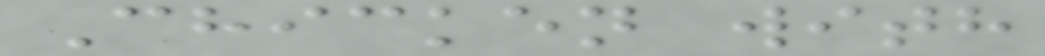Chicken with
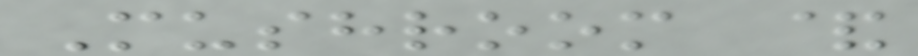Mushroom &
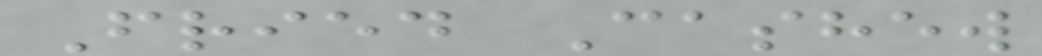Fried Cashew
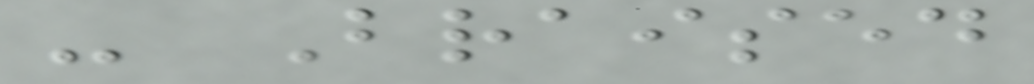- Braised
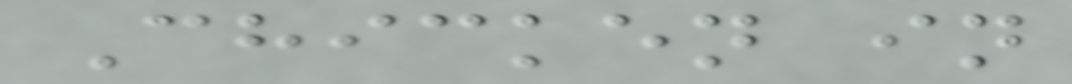Chicken in
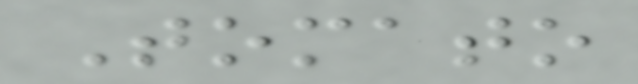Tomato
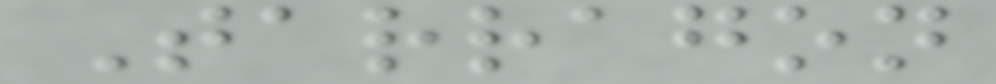Tarragon
